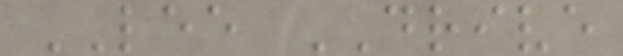LEE DRIVE
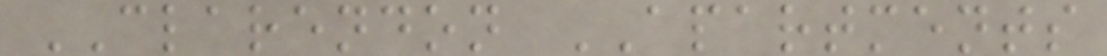CLARENDON APARTMENTS
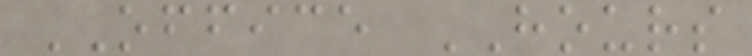OFFICE HOURS
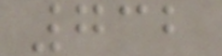732
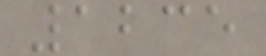1235
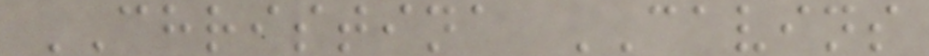CHRISTINA CAVINS
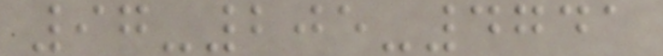97-205-4741
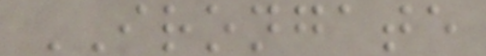IRONGATE
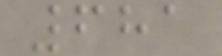681
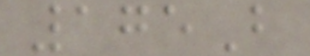175B
